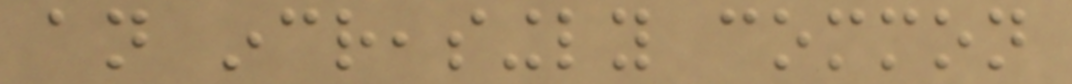an increasingly common
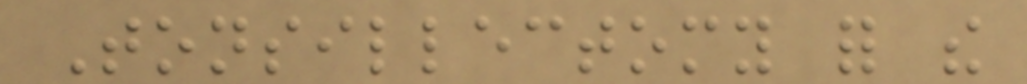Tonsillectomy for the
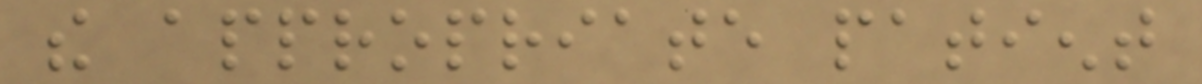the appropriate patient
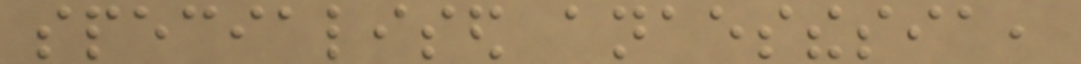specialised anaesthesia,
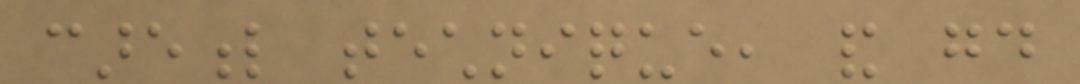careful technique, and good
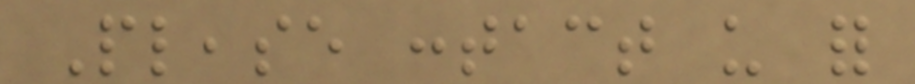Please contact us for
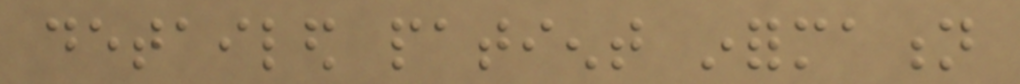detailed patient information
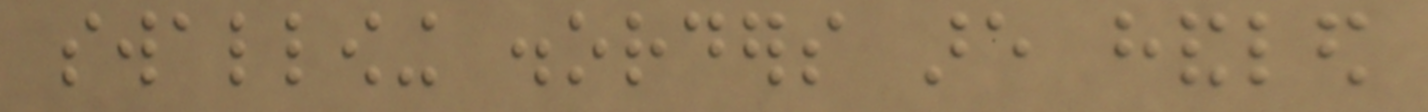swallowing disorders are handled
